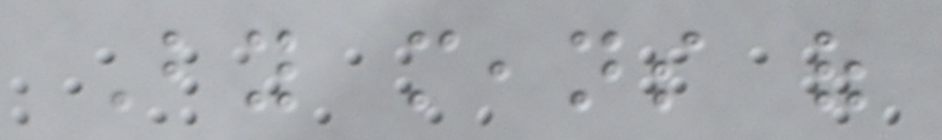By means of
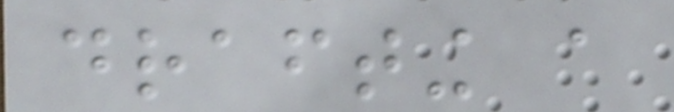drafting a
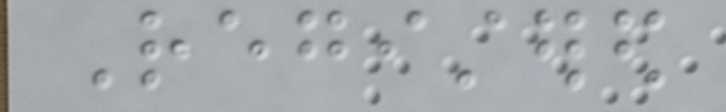Registered
